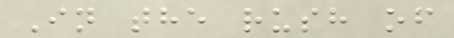In the rush of
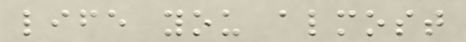life you almost
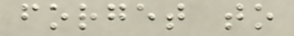forget to
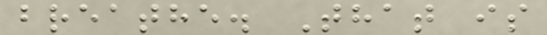breathe. That is
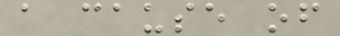a cause of
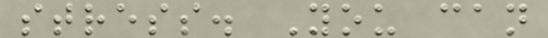stress. You can
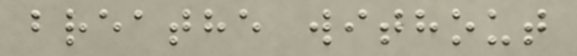breathe without
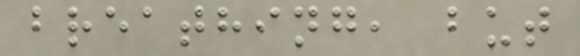breathing, but
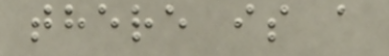there is a
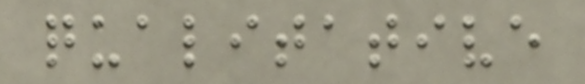qualitative
